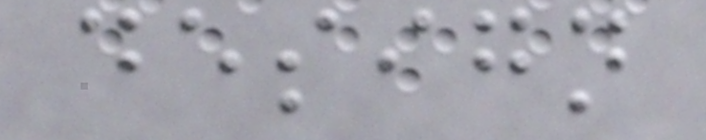design
